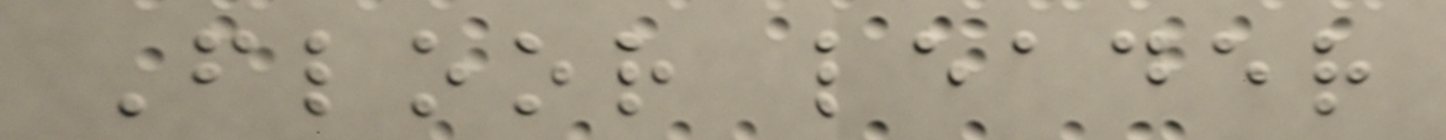Floor leader
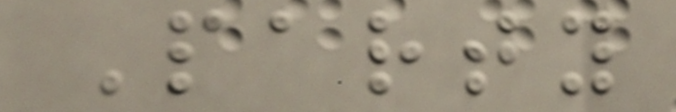Party
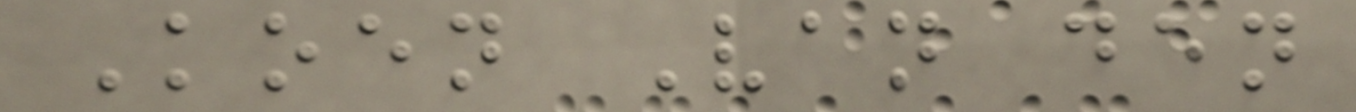Koen Van den
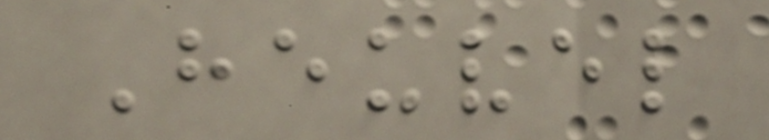Heuvel
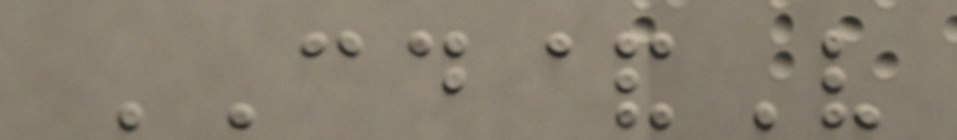CD&V
